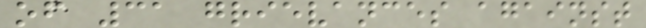of 31 grievances against
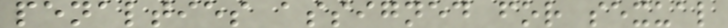penalties assigned for sexual
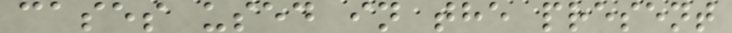cases used in the present
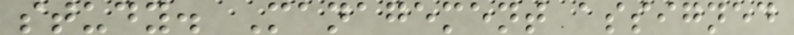study. Management assigned
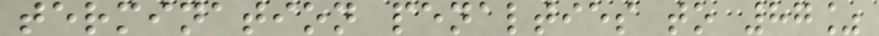termination penalties to 87%
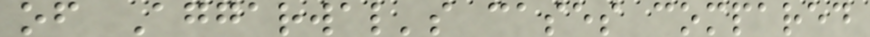of Aggarwal's cases compared
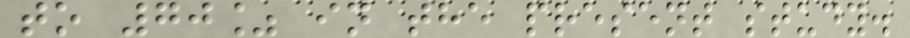to 70% in the present study.
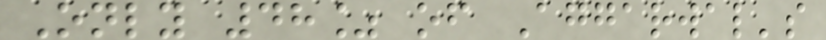Only 48% of Aggarwal's
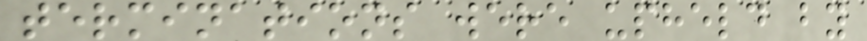terminations were upheld by
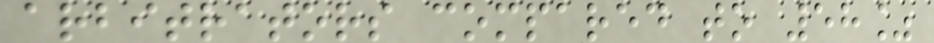arbitrators compared to 58%
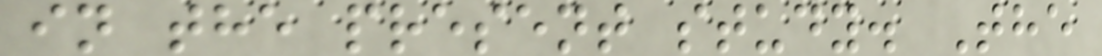in the present study. The
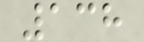138
